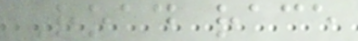Road race
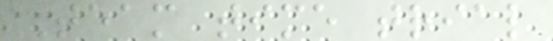Team time trial
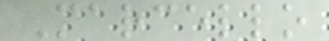Marcello
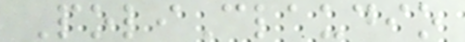PoliClaudio
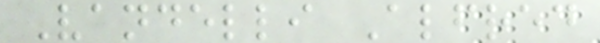Vandelli Alfred
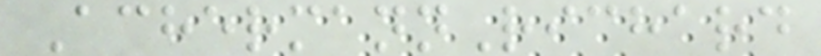AchermannRichard
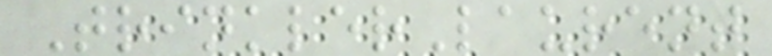TrinklerLaurent
